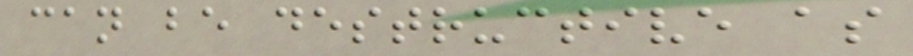can be destructive as
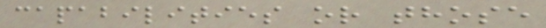capabilities or those
